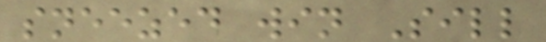sneezed win Sill
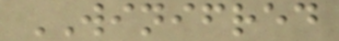WINIFRED
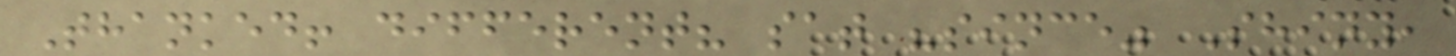Thanked! different? sat "since" Shiny,
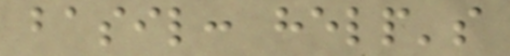basil: help's
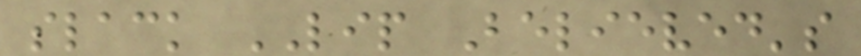slack LIP Believed's
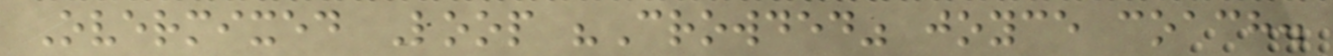Overmixed Loop "Crowded" joyce coach.
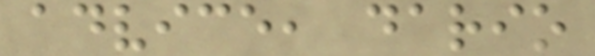advice, dario
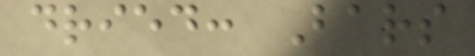dried: Bars
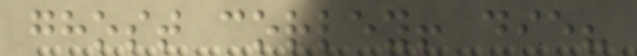ghost corley! die?
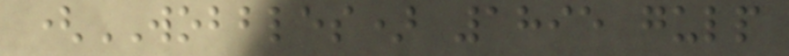(WOBBLES) 1895 gulp
